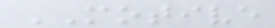MOTIVE
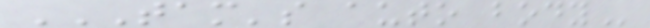TAM'S AUTO BODY
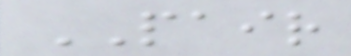PAIR
